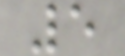5
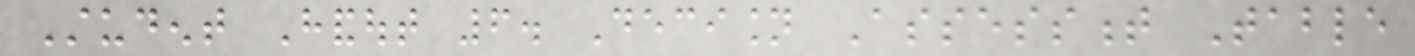Student Handout 6. Decision Assessment Table
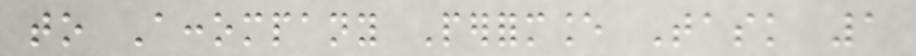to Accompany Performance Task 1
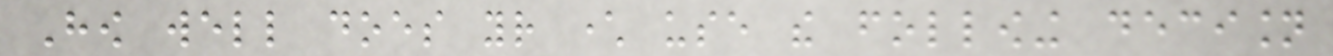How well does your character use the following decision
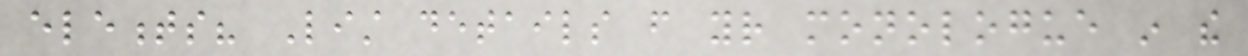elements? List details from your monologue in the
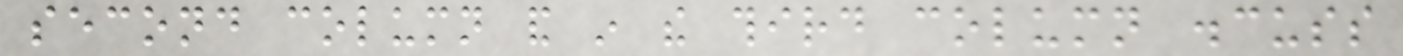second column and in the third column discuss
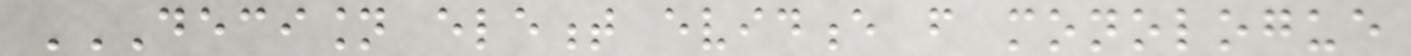DECISION ELEMENT EVIDENCE FROM MONOLOGUE
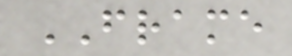FRAME
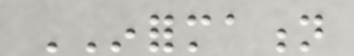INFORMATION
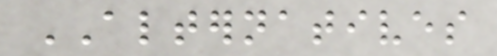ALTERNATIVES
